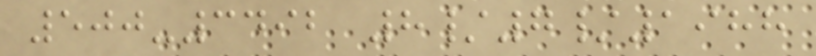500-3492 8/7/1988
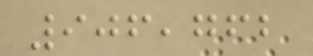906,762
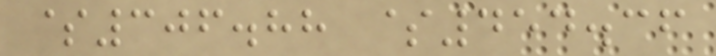$306.88 $454.36
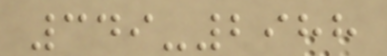349-2988
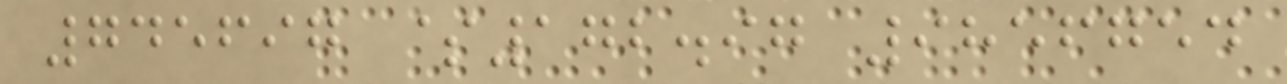745697 $172.97 9856754
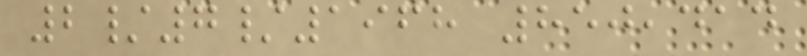2/7/1968 850,414
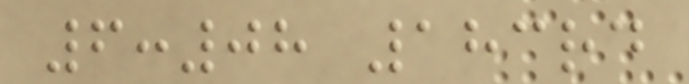6:08 183rd
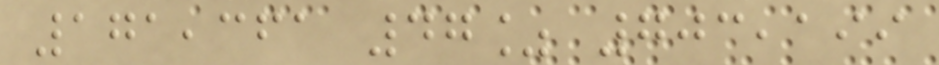171,361 47% 703,199
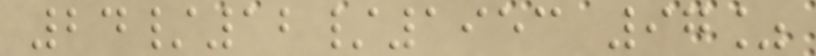24/12/1953 97%
